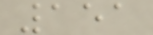151
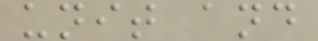unit and
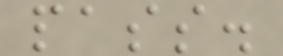pass.
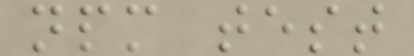npm test
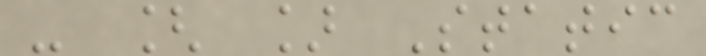- [ ] Static
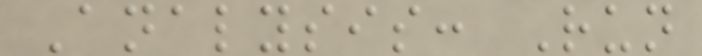Analysis: Run
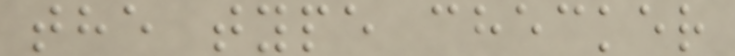the type checker
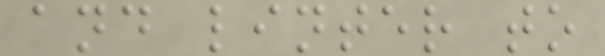and linter to
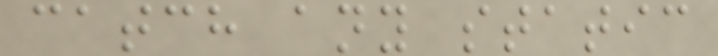catch any static
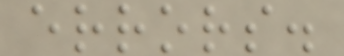errors.
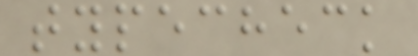typecheck
